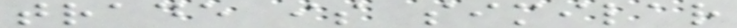trade is similar
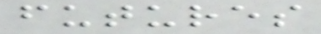futures
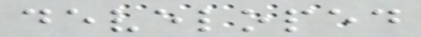developed
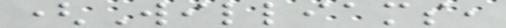(Williams,
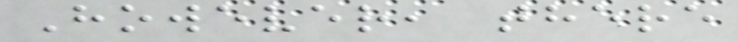However, there
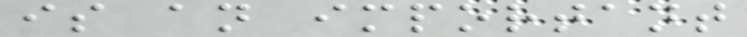is an important
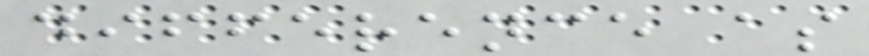difference as
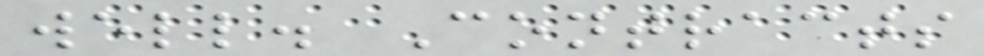well. Contracts
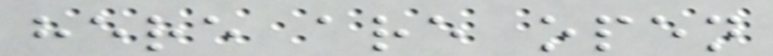here are open
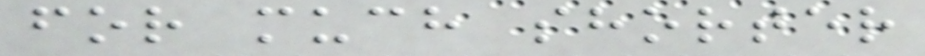for much shorter
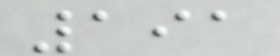191
